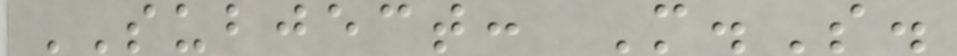SUBJECT: M.S.
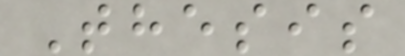Thesis
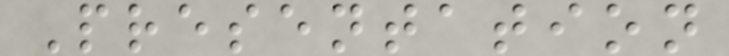Presentation
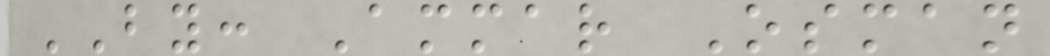BY: Ammar Osman
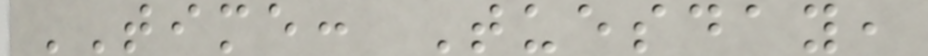TIME: Tuesday,
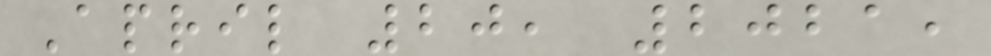April 20, 2021,
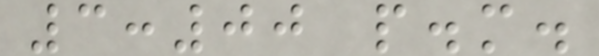3:00 p.m.
